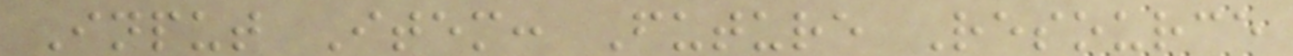Input Item: Future Resource
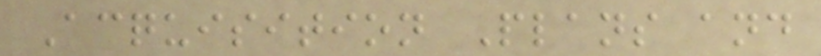Acquisition Plans and
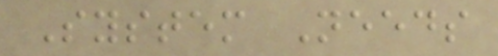System Needs
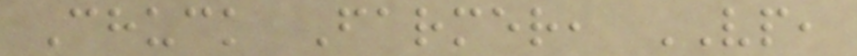Chuck Farmer, VP,
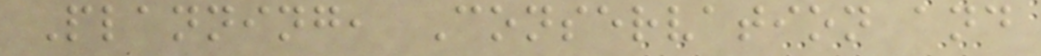Planning, Conservation and
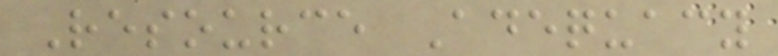Resource Adequacy
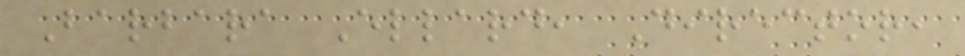Barbara Ellard, Director,
